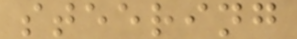steering
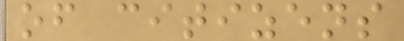of citizens
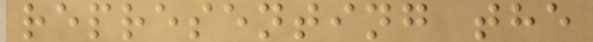representing the
